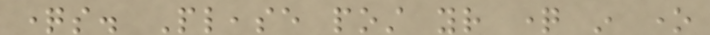questions. Please post your question in one
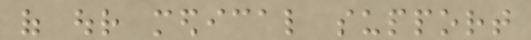of our medical support
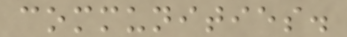communities.
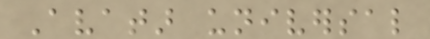Avatar universal
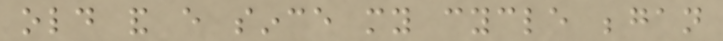old and every since my cycle began
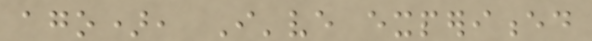ago), I've experienced
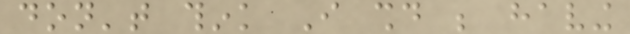don't think I should be having
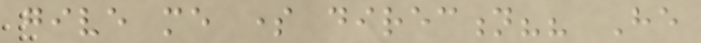give me some direction?? He
